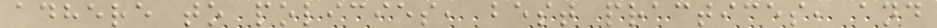adhere to policies, best practices, and
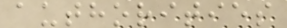authorities
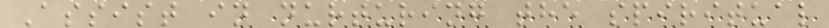Assist in nurturing the spiritual
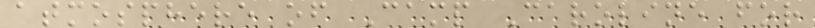atmosphere of Camp Caroline for
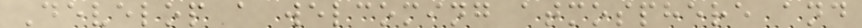Develop a welcoming atmosphere and
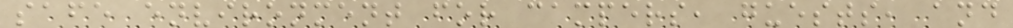safe environment for campers, guests, and
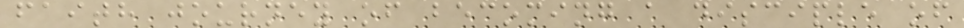faith journey of becoming a disciple of
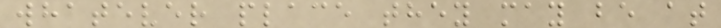whatever place they may be at
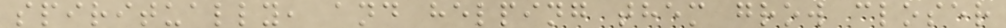spiritually, and helping them grow closer
